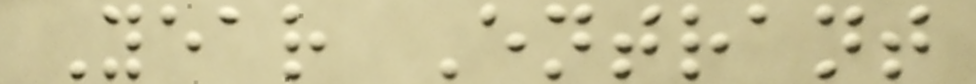Year Entrant
